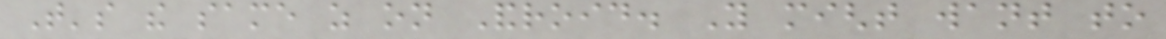That's the same as on Android. You might want to
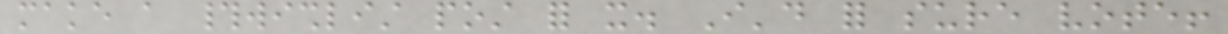make a #wishlist post for it. I'd for sure vote!
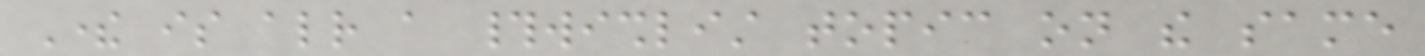There is already a #wishlist topic on the same
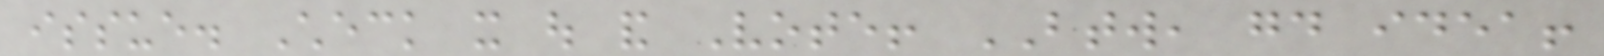issue. Check it out and Vote! BTW, good idea!
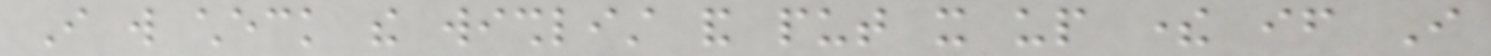I will check the wishlist and put it up there if I
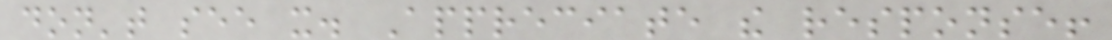don't see it. Appreciate the response!
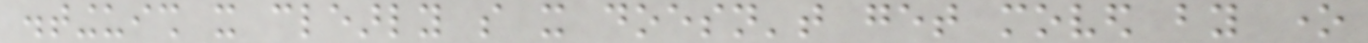distinguish it clearly so it doesn't get moved by one
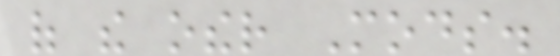of the other Mods.
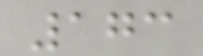173
